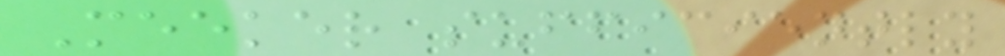Meeker sufficiently
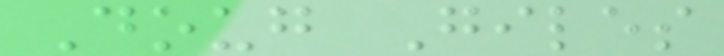Doug Giles
